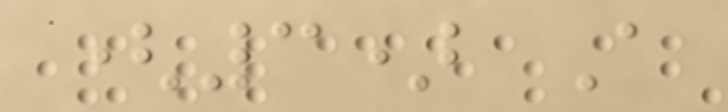(3) A
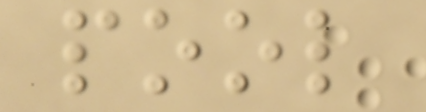pool
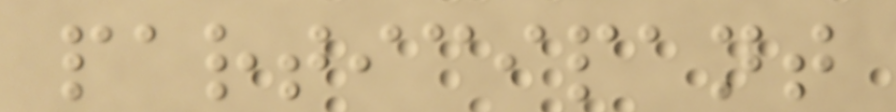participant
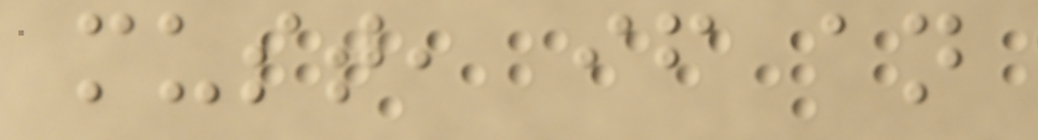must, if an
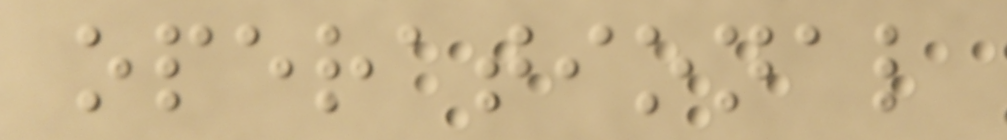operational
